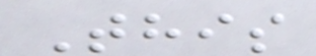This
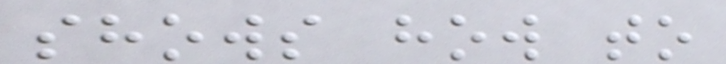shows how to
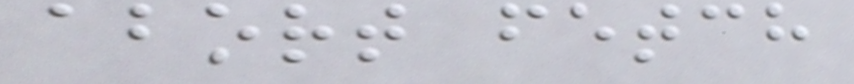abort fetch
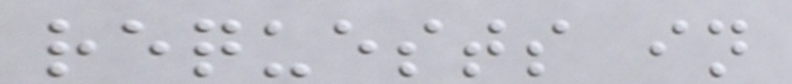requests in
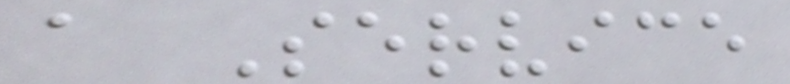a Service
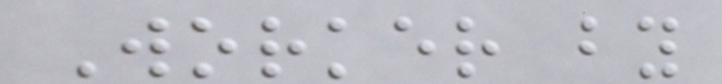Worker by
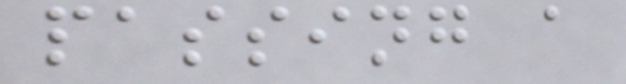passing a
